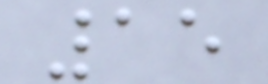15
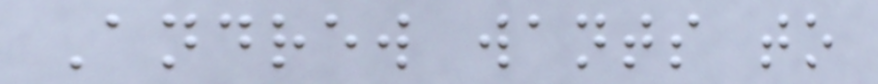Andrew wants to
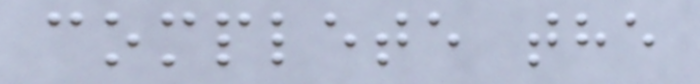complete the
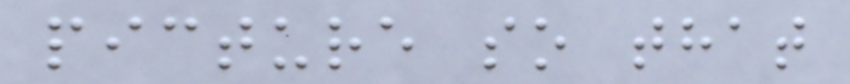picture so that
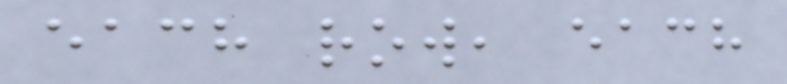each row, each
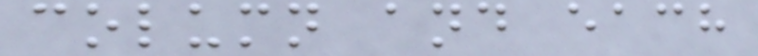column and each
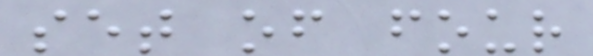set of four
